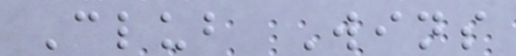Club Wins
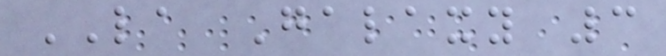LA Galaxy 3
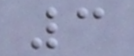3
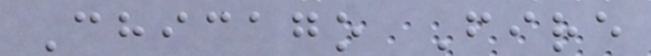Chicago Fire
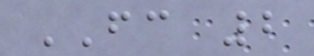FC 2
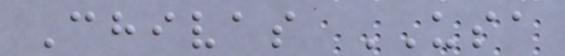Chivas USA
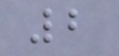2
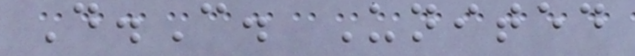D.C. United
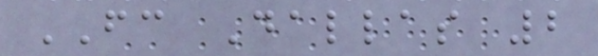FC Dallas 2
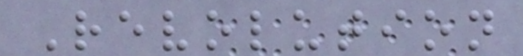Revolution
